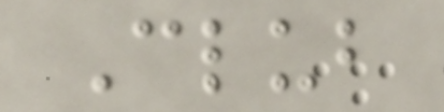Club
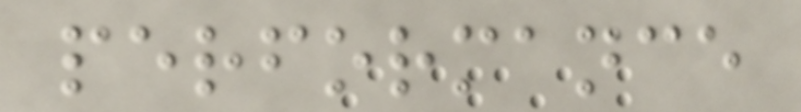performance
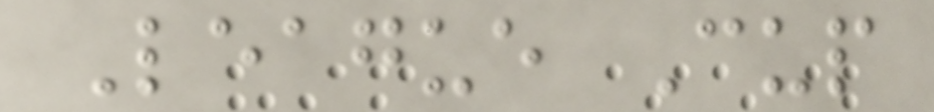League Cup
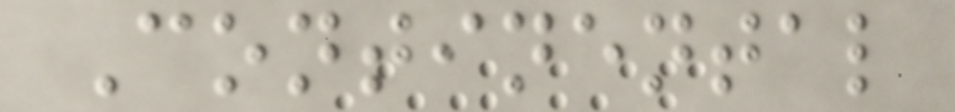Continental
